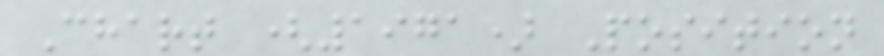Chart (1971) Position
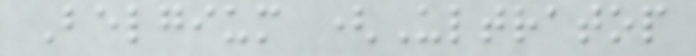Belgium (Ultratop
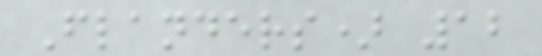Flanders) 12
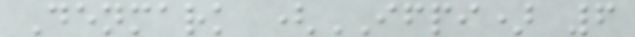Denmark (IFPI) 6
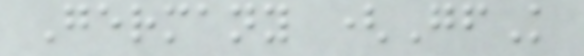Germany (GfK
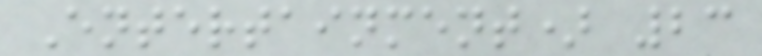Entertainment) 23
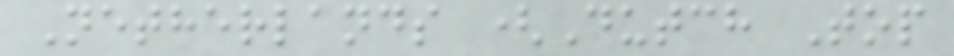Netherlands (Dutch Top
